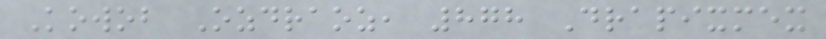Kowob Ozdraoz, 878 Drapixmex
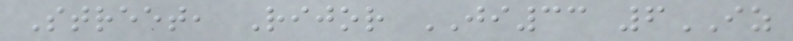Street, Rijor JI33 6IZ
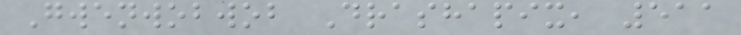Gwenwobwob Drashapix, 511
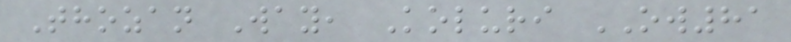Thozan Way, Koluri OW81
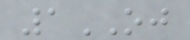1OJ
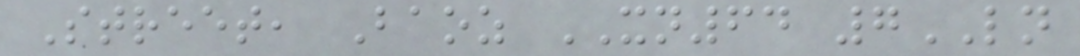Street, Baoz XN64 7LN
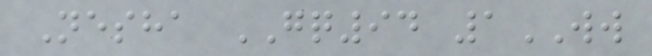Nesha GQ94 1WW
